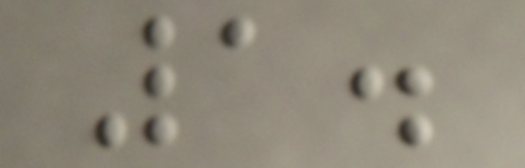1.
